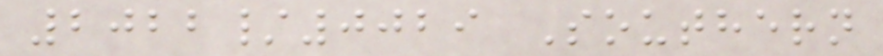2022/0029 Southern
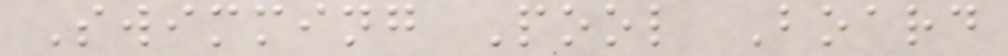Swimming Pool Board
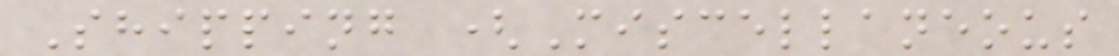Shipping (Miscellaneous
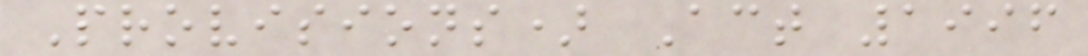Provisions) Act 1996
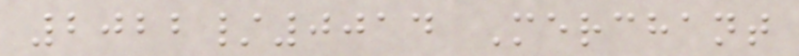2022/0014 Merchant
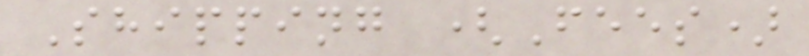Shipping (Fees)
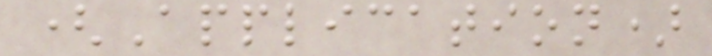(Application)
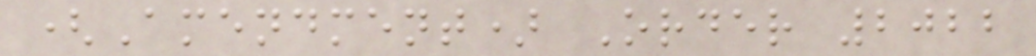(Amendment) Order 2022
